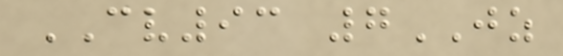CV93 7JZ
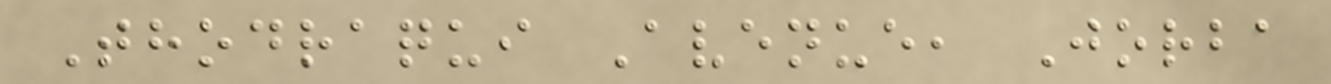Thodraqui Avenue, Jorba
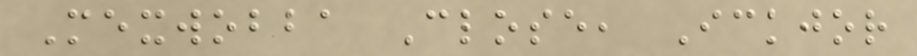Mexwobba Close, Ickjor
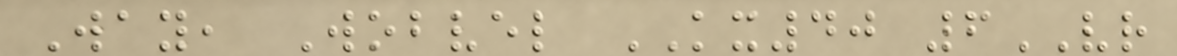Way, Wobvel KX40 6VR
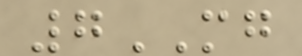7MG
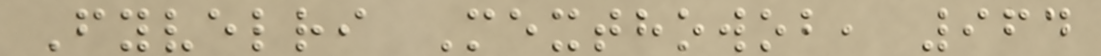Fyvelri Mexthowob, 964
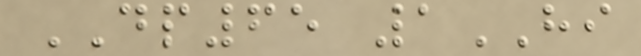DP65 1HI
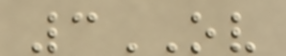3OV
